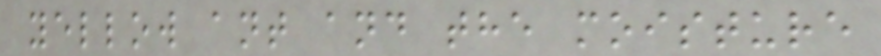yellow ant and the moisture
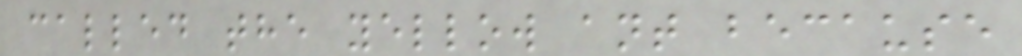called the yellow ant because
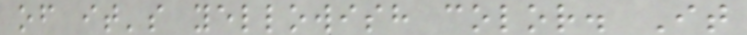of it's yellowish color. It
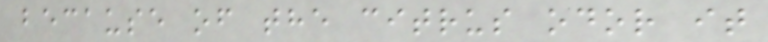because of the citrus odor it
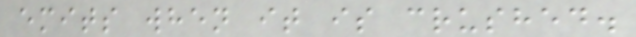emits when it is crushed.
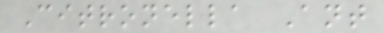Citronella Ant
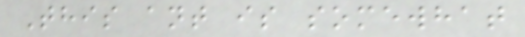This ant is somewhat
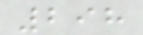298
